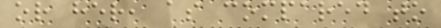or her, as compared to
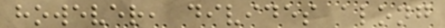however, divides along
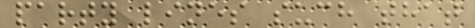party lines such that
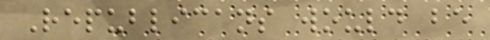Republicans would be
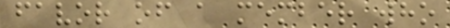favor of a member who
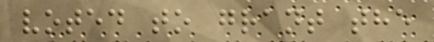voted to grant the
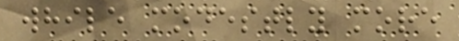while modestly more
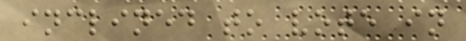inclined to vote in
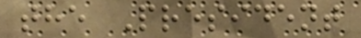the President
